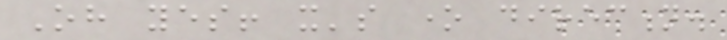Oh yes! it's one direction.
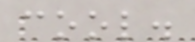cool.
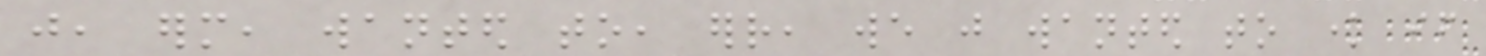just, erm, wanted to, err, we just wanted to know if
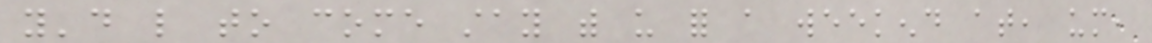you'd like to come stay with us for a weekend at, um,
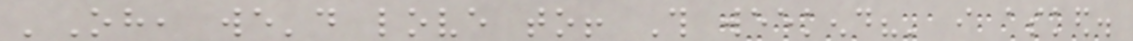'Oh, we'd love to! This weekend?' i asked.
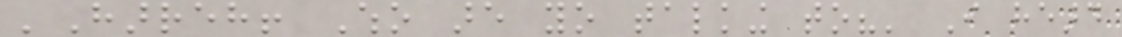'Harreh! Who are yo talking to?' I heard
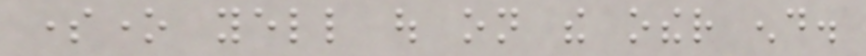someone yell out on the other end.
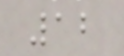12
